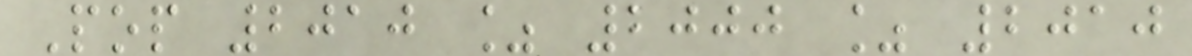Pop 2010 % 2000 % 2010
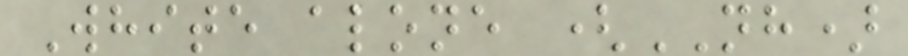White alone (NH)
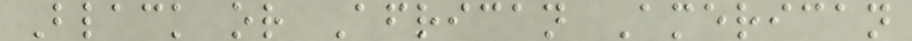Black or African American
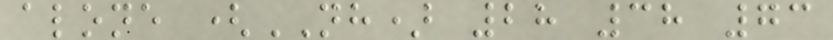alone (NH) 28 38 73
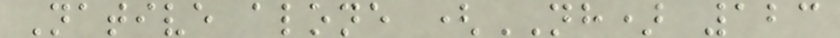Native alone (NH) 123
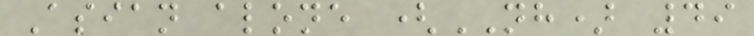Asian alone (NH) 49
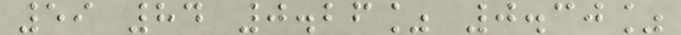59 84 0.26% 0.30%
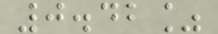0.42%
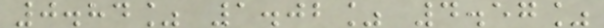0.84% 1.02% 4.57%
